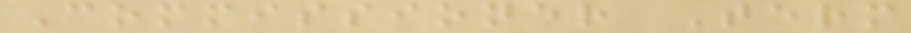Commissioner Term
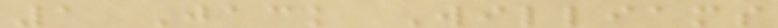1 Jack Williams
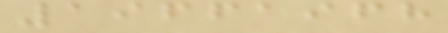19661968
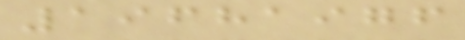19681976
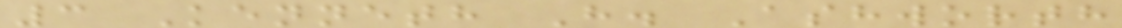3 Kenneth H. Ashworth
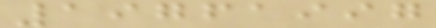19761997
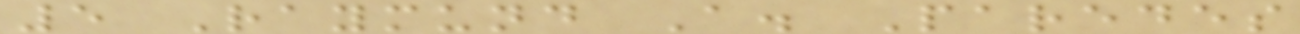5 Raymund A. Paredes
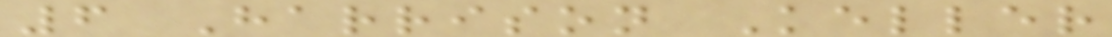6 Harrison Keller
